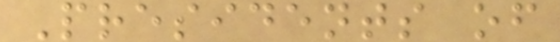Presidents of
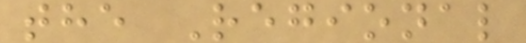the Regional
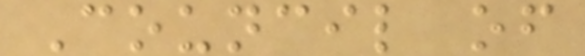Council of
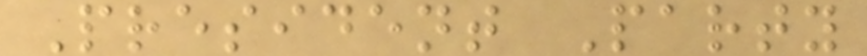President Party
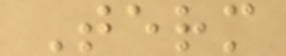Term
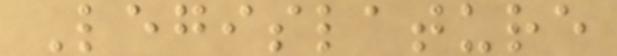Legislature
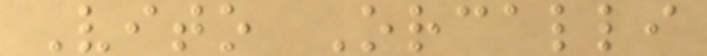Vito Orcalli
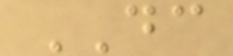DC
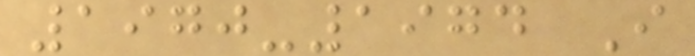1970-1974 I
